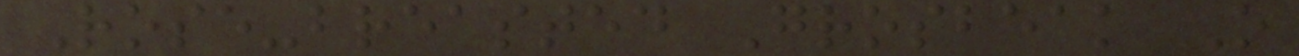Rose-breasted Grosbeak O
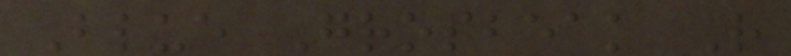Blue Grosbeak R
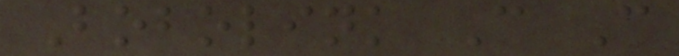Bobolink C C
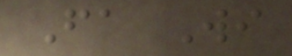Fa Wi
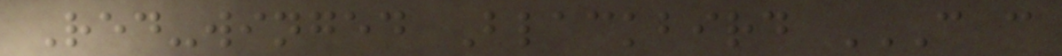Red-winged Blackbird C C
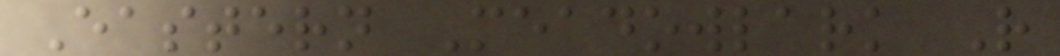Eastern Meadowlark R
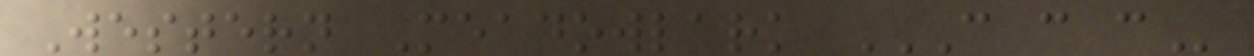Western Meadowlark C C C
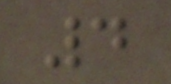4
